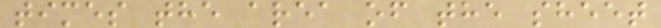times the area of the sheet
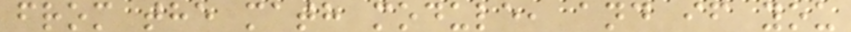from the math module, and if you
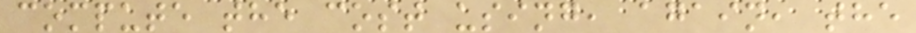compute the cost using, again, the
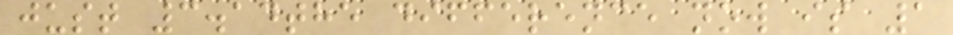just 3.14the difference now is 1
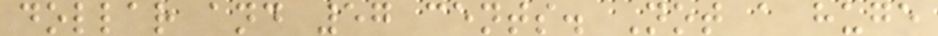dollar and 57 cents. Not a huge
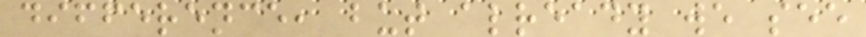difference, but already we see
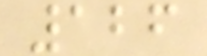126
